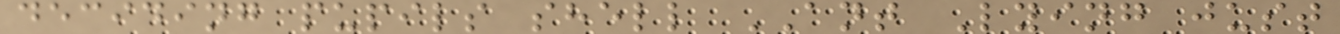deciding pupils shell ANT Lying just
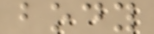body
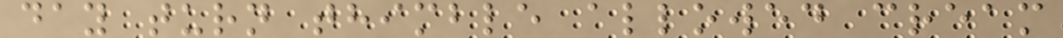day turn thimble allowed cream
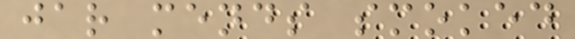jar mends smoked
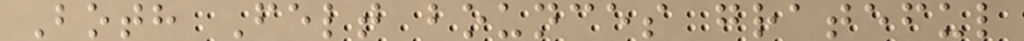Both Felt bounces grateful
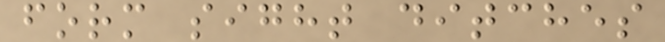form sight ditches
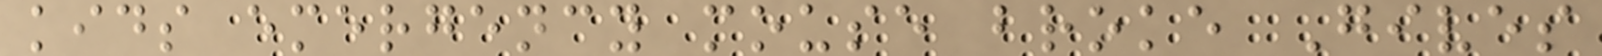kids emergency mouse broke Gives
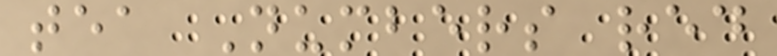tea Numbers red
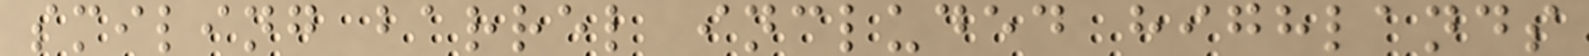smiling barrel included highlands
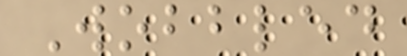Wobbled
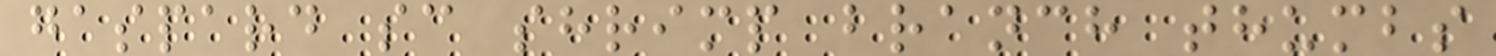gaspard sc shrimp branch thumbs
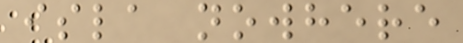isla nowhere
